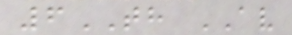6TH AV
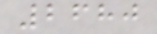2680
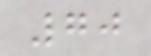70
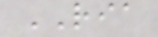RIA
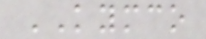KYMCO
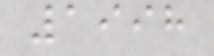1998
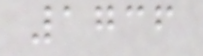1736
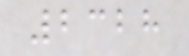2328
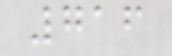716
